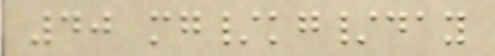40 mg/kg/day
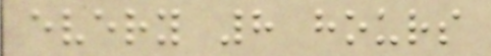every 8 hours
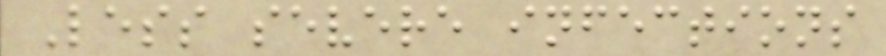Less severe infections
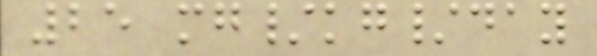25 mg/kg/day
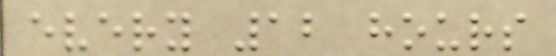every 12 hours
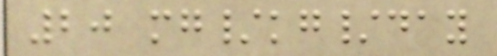20 mg/kg/day
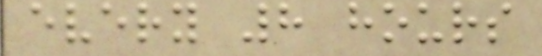every 8 hours
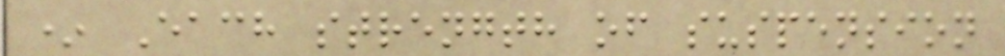* Each strength of suspension
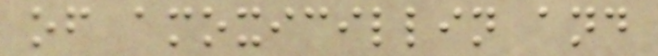of amoxicillin and
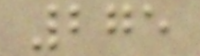275
